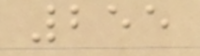255
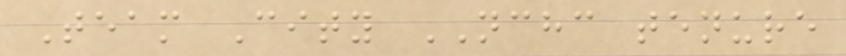Team City NCHC tenure
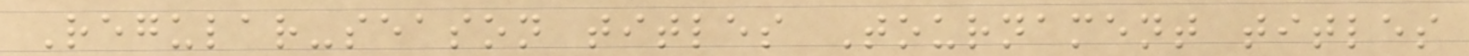Regular-season titles Tournament titles
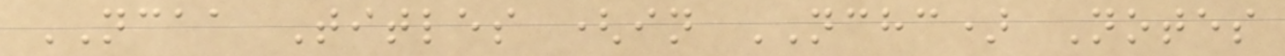NCAA Titles (in NCHC) Notes
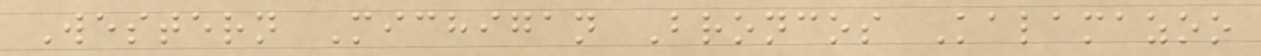Western Michigan Broncos Kalamazoo
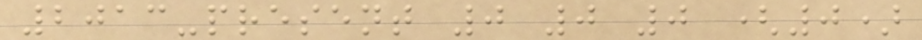2013-present 0 0 0 (0)
